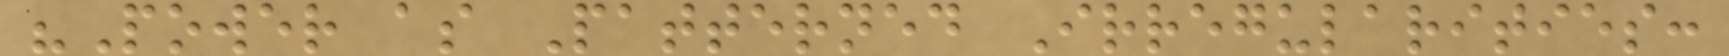"Power as Patterned Irregularities:
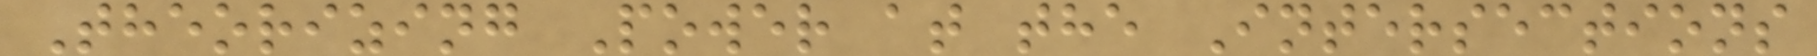Theorizing Power at the Intersections
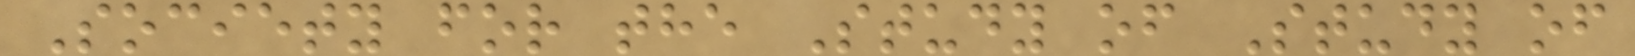Society for the Study of Study of
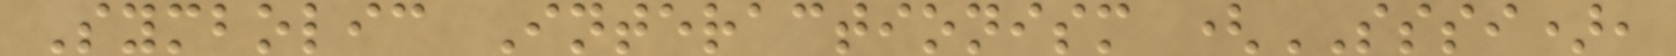Symbolic Interactionism (SSSI),
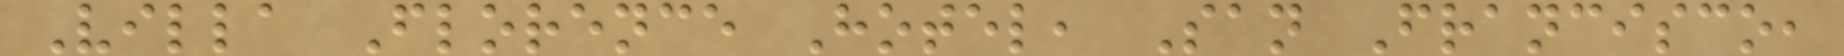Villa Florence Hotel, San Francisco,
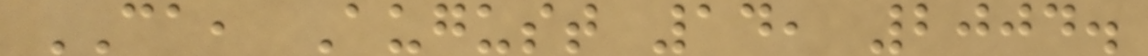CA, August 14, 2004.
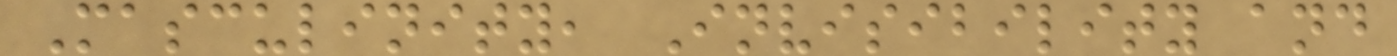Masculinity, Invisibility and
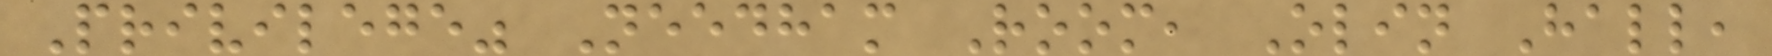Privilege" Needham Room, Olin Hall,
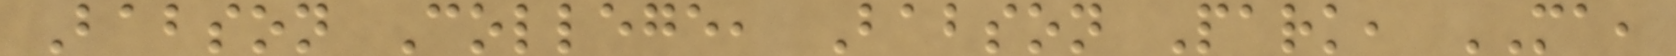Babson College, Babson Park, MA,
